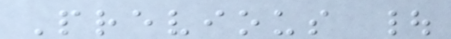Previous |
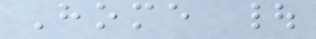Home |
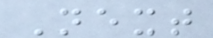Next
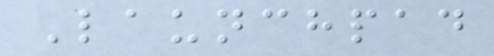Launchpad
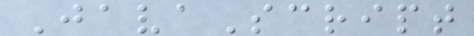JavaScript
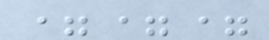===
